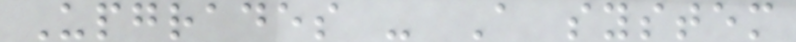Upgrades - A system
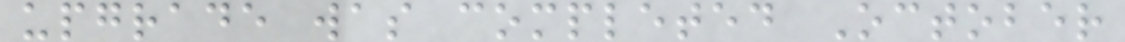upgrade was completed October
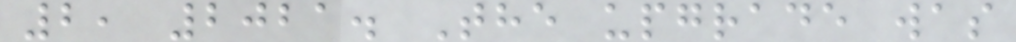2, 2021. The upgrade was
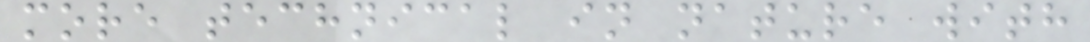more technical in nature with
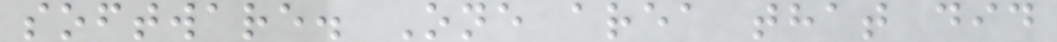software. One area that did
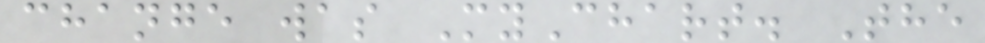change was MyChart. The
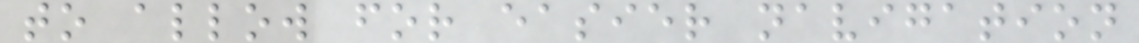to allow for easier navigation
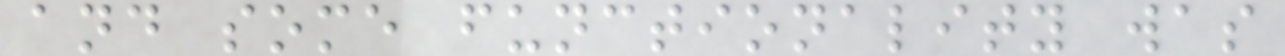and some functionality was
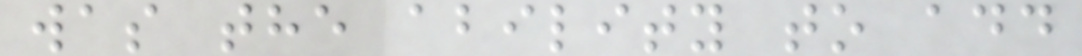was the ability to add
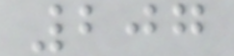207
